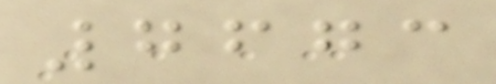7673
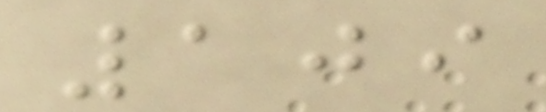109
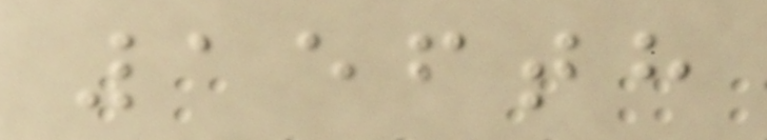156th
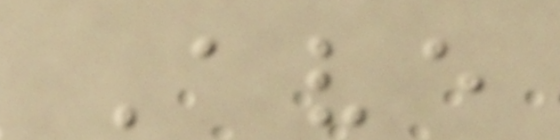Ave
